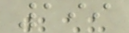199
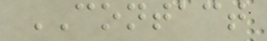CONTACT
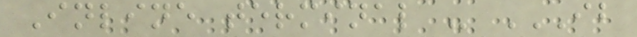Inline terminal - IB
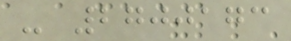- 2700173
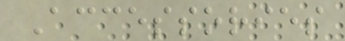Accessories
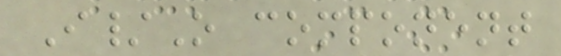I/O component
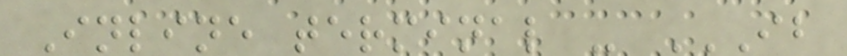Inline terminal - IB
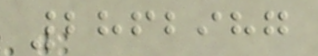2862987
